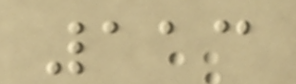113
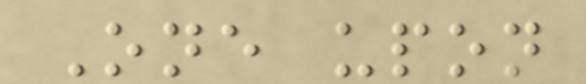One upon
